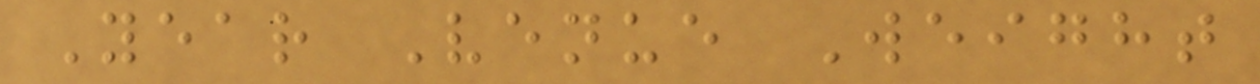Year Venue Weight
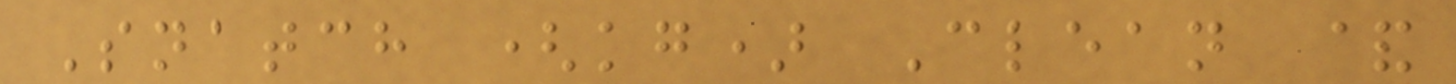Snatch (kg) Clean &
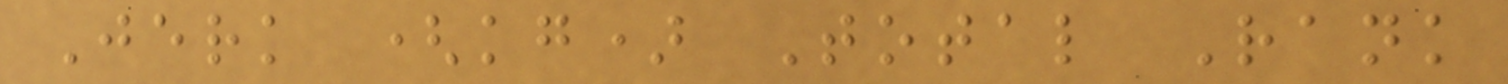Jerk (kg) Total Rank
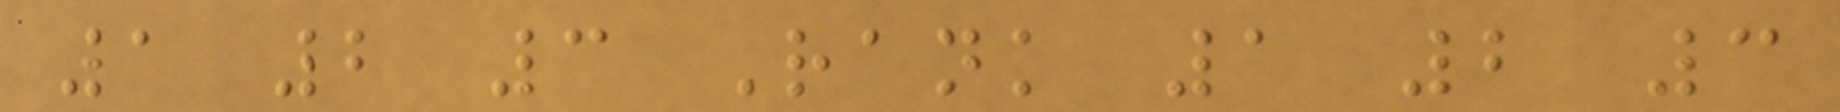1 2 3 Rank 1 2 3
